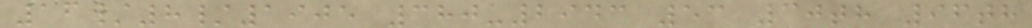16/8/1905 380-2943 53 30th 96th
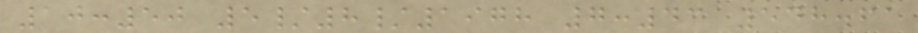10:50 5/8/1978 7:43 548.61
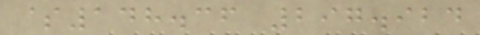$148.36 297.924
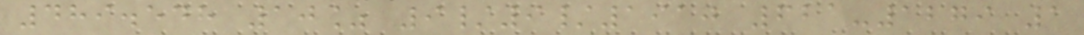489.548 10% 9/9/1910 621-1279 1
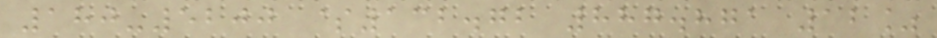180-5200 $132.72 887.871 12%
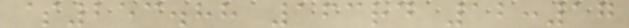$253.88 163rd 12:17
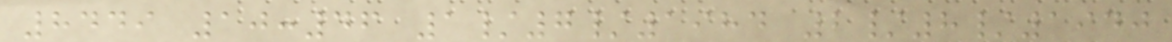8449 10:46 1/7/1984 2/8/1940
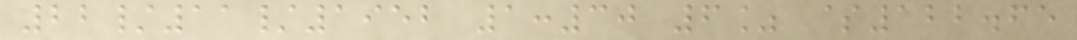22/11/1952 1:30 6% $122.65
